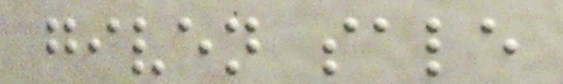given sale
